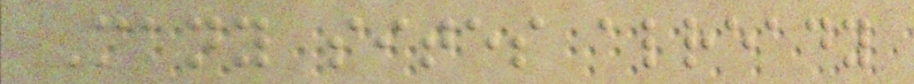Many sites already
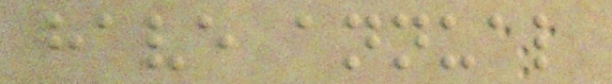have annual
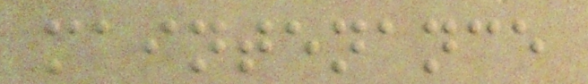maintenance
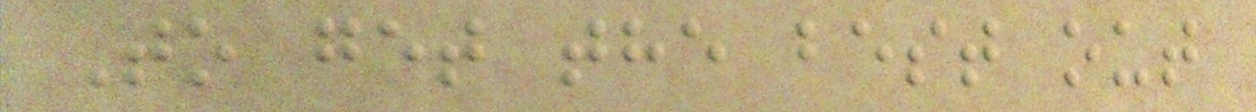To get the best out
